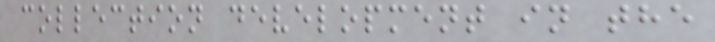collection development in the
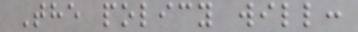The policy will:
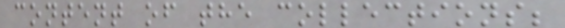content of the collections;
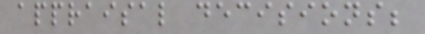appraisal decisions;
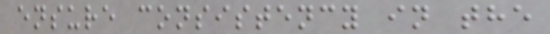ensure consistency in the
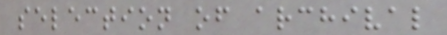selection of archival
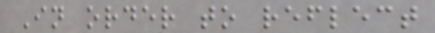In order to reflect
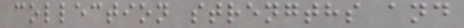collection strengths and
